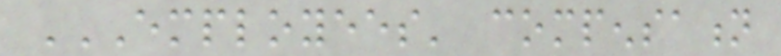EMPLOYEES' COMPENSATION
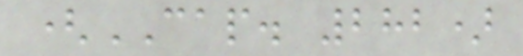(CAP. 282)
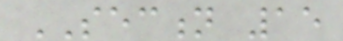SECTION 15
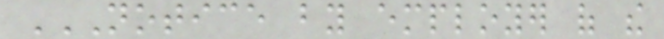NOTICE BY EMPLOYER OF THE
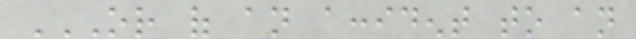OR OF AN ACCIDENT TO AN
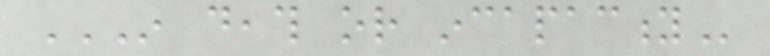IN DEATH OR INCAPACITY
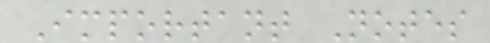Important Notes
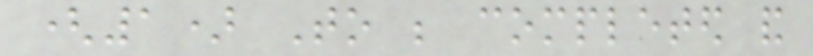(1) To be completed and
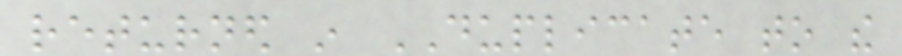returned in DUPLICATE to the
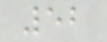52
